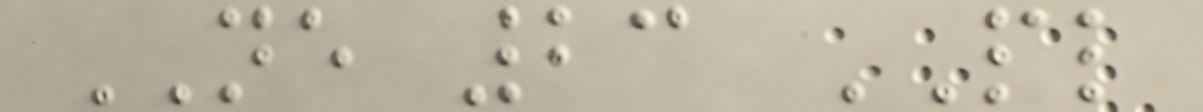NE 23 PL
